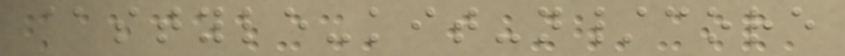@style-kit-n/core
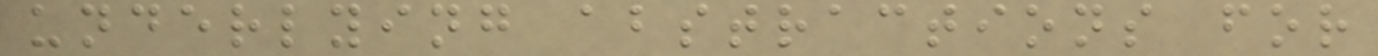underlying abstractions for
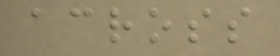across
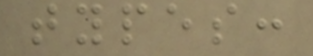types:
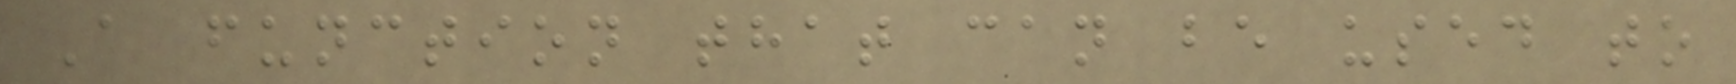A function that can be used to
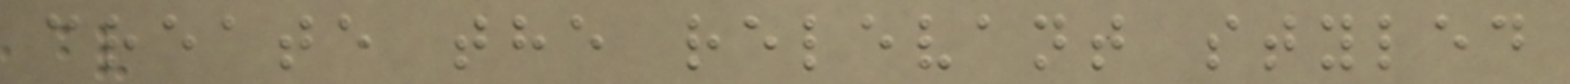create the relevant styled
